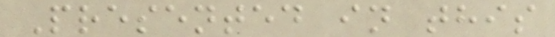Presented in this
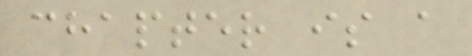chapter is a
